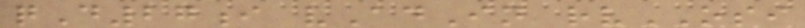qD27i vAdIn rvOSI
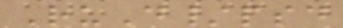RuD/psd
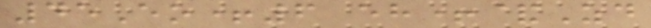45Eo+6 eh+&Zd
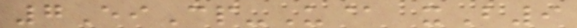7EiCp-U@ xB9
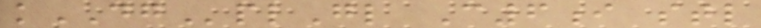kDGplGl C6i stl
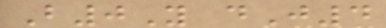B0Y dJ4
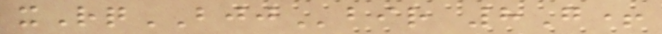xRqBJJbir 8G+
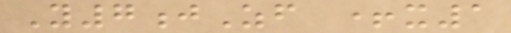Y7jZf +x1
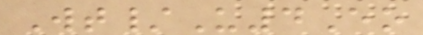Wt/U4Eo
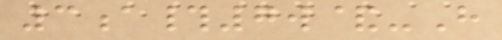3a#7w&-H
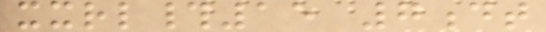xxrl#15 7dt
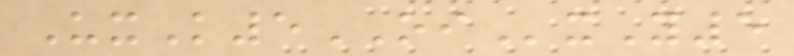UxK5OIxY5
